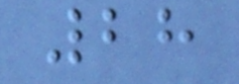28
